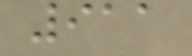911
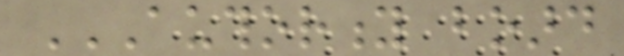AUTHORITY BOARD
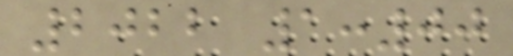2022 1:00
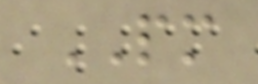PM
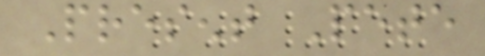Present Pete
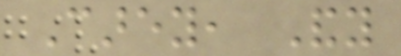Carey, Andy
